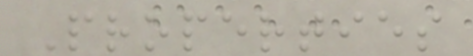Properties
